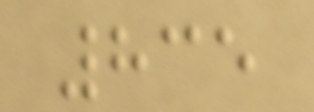835
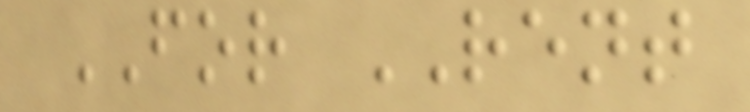FOR RENT
